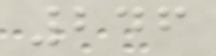246
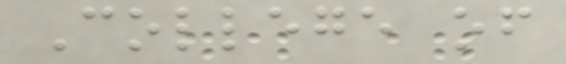College of
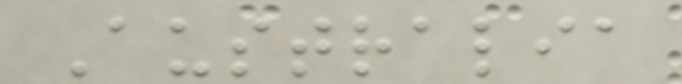Australia
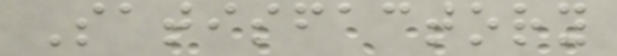Satisfactory
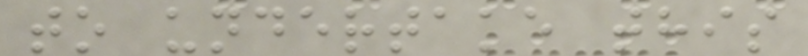to undertake this
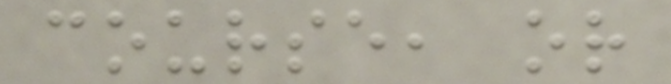course, or
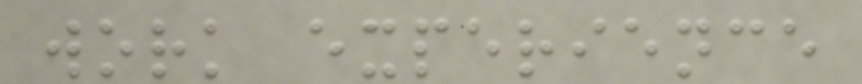work experience
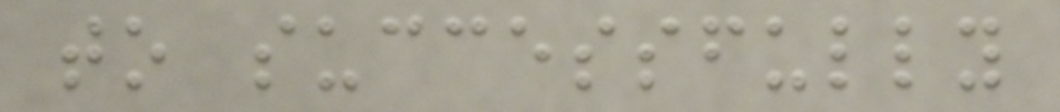to successfully
